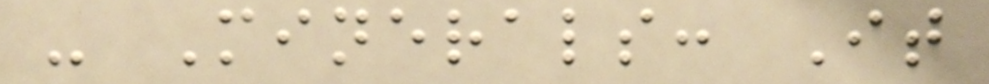- Minerals: It
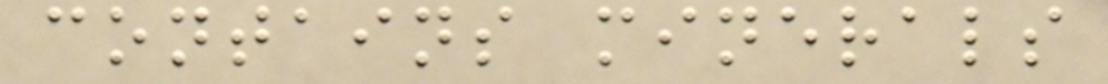contains minerals
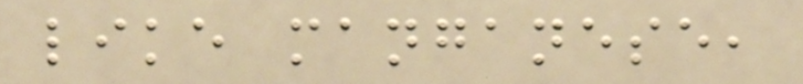like manganese,
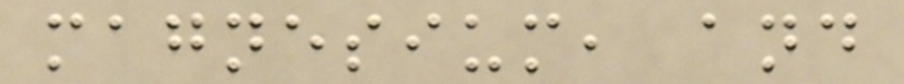magnesium, and
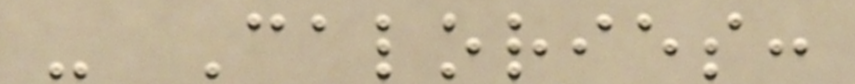- Calories:
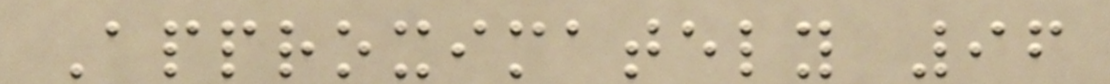Approximately 96
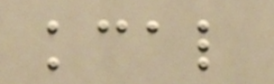kcal
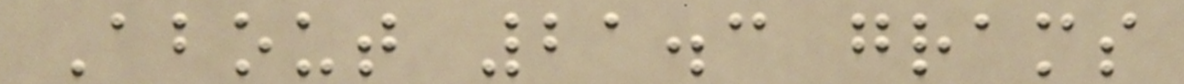About 21.3 grams
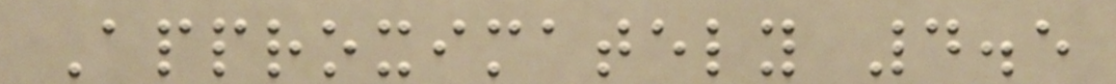Approximately 4.5
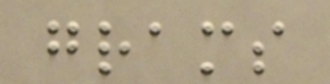grams
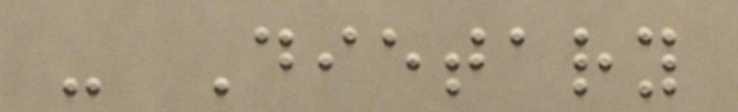- Dietary
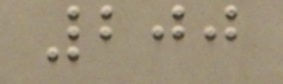200
